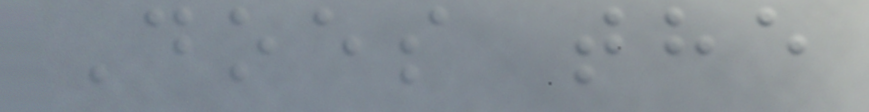Does the
